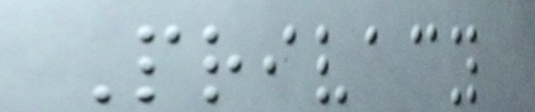Privacy
